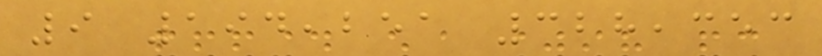9 194,251 328,353
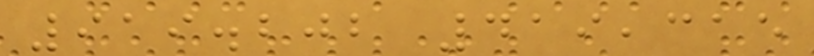919.202 419,315
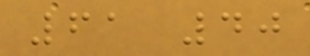61 40
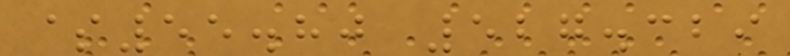$55.80 527.329
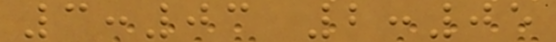3:03 2:05
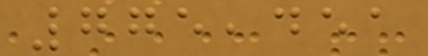775,451
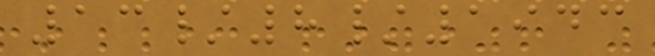13/8/1943
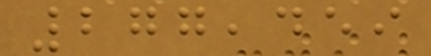277,459
